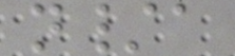n/a
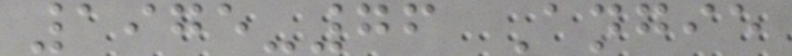1975-76 Angie
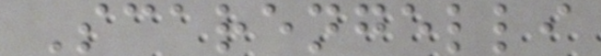Scarengelli
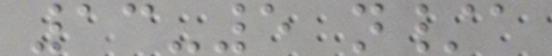13-5 n/a
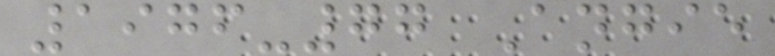1976-77 Angie
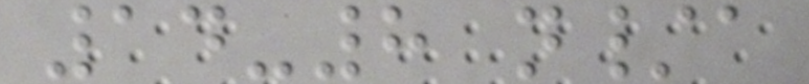14-8 n/a
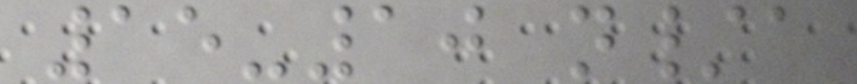15-10 n/a
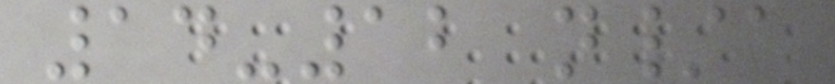14-12 n/a
